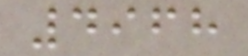4968
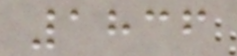1836
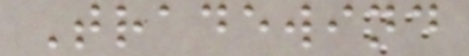Tradewind
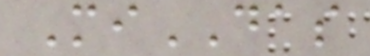MiDAS
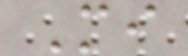Mi
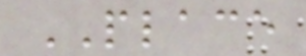PLACE
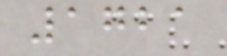1721
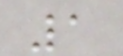1
